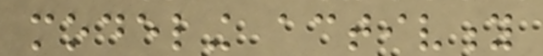modeling activity
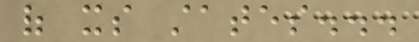of its states...
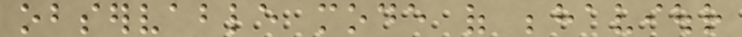observable mode of behaviour
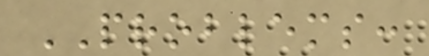PROBLEMS:
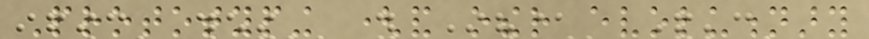Prototyping (and other evolutionary
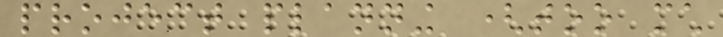project planning (too much
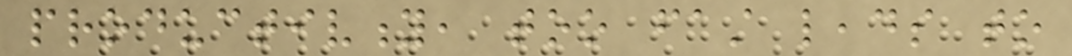productivity, too fast leads to
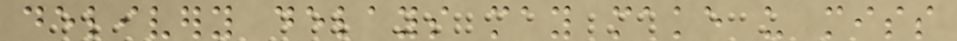delivery delays may make us miss
